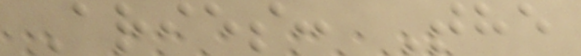Aries: The
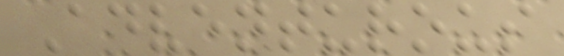Adventurous
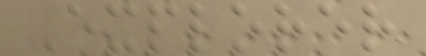Explorer
